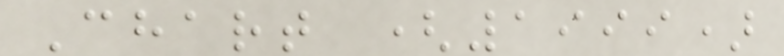Chart (1999)
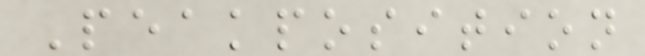Peakposition
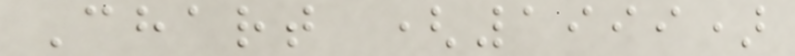Chart (1999)
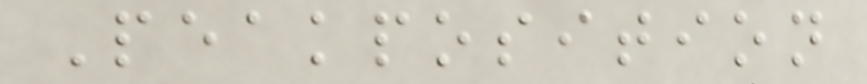Peakposition
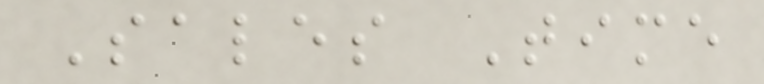Sales Time
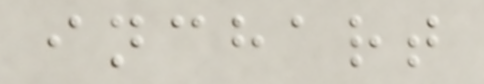inchart
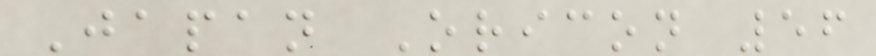Japan Oricon 56
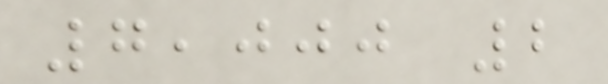7,000 2
